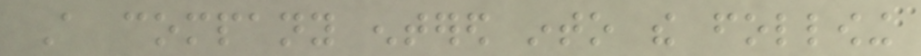A company entered into the following
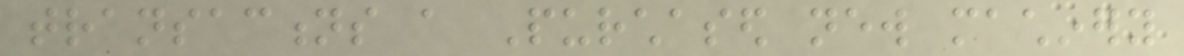transactions a Purchased new machinery
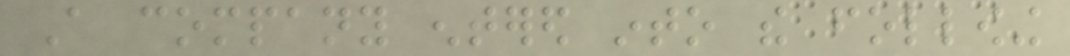A company entered into the following
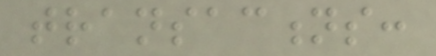transactions:
